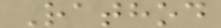Rathod
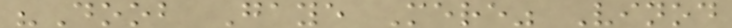"Doob Gaye Mere" Vinod
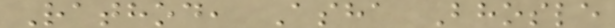Rathod, Asha Bhosle
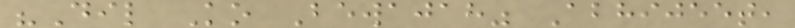"Dil Ko Bewajah" Abhijeet,
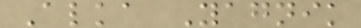Alka Yagnik
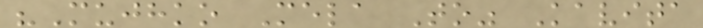"Mujhko Mela To" Kavita
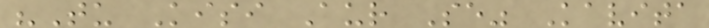"Tu Kisi Aur Se" Kavita
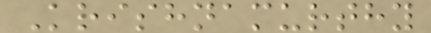Krishnamurthy
